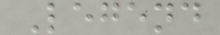Legend
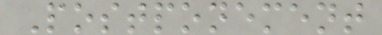Postponement
